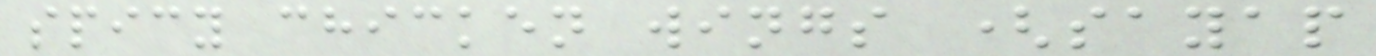spicy chicken wings (sayap
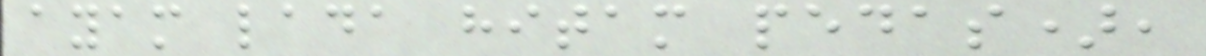ayam lada hitam pedas),
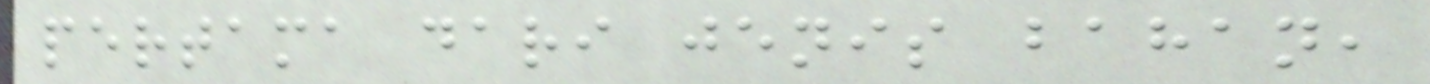pertama dari jenis bahan,
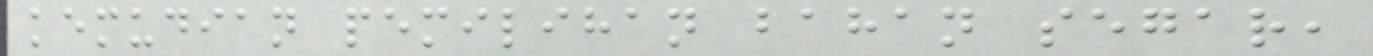kemudian pemilihan bahan segar,
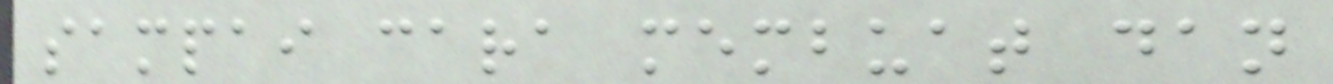sampai cara membuat dan
